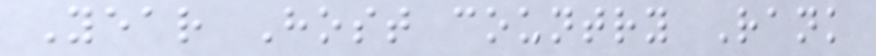Year Host country Rank
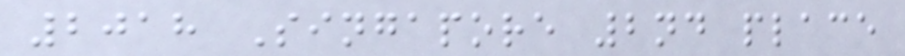2018 Singapore 2nd place
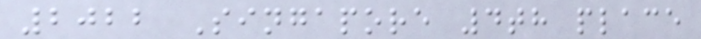2022 Singapore 4th place
